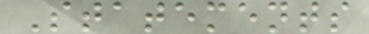Statements
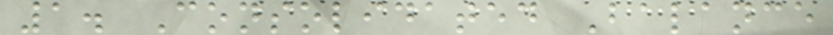1. Consolidated Balance
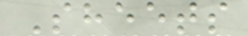Sheets
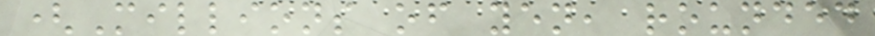(Millions of yen, rounded
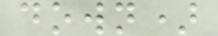down)
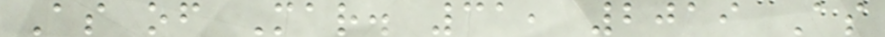As of Mar. 31, 2019 As
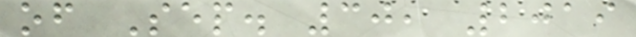of Sep. 30, 2019
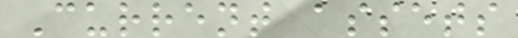Current assets
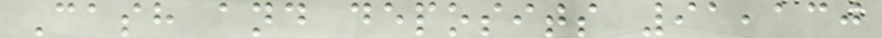Cash and deposits 91,130
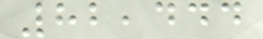82,444
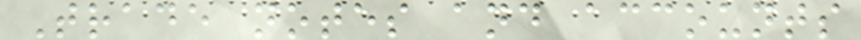Trade notes and accounts
